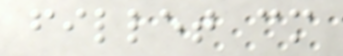fillet cm
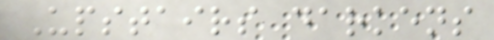Upstairs darkens
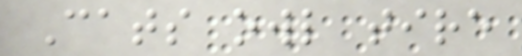Cats owl tire
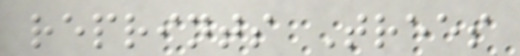reprints Trees
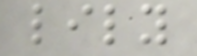lily
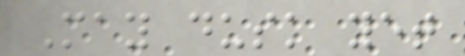May dusk yet
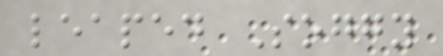leaped Soggy
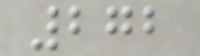272
